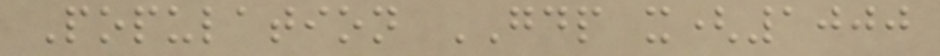Population GDP x(1000
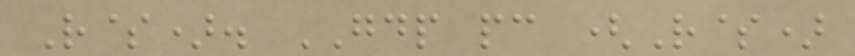R$). GDP pc (R$)
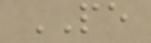PE
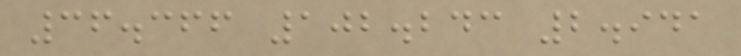36.366 102.243 2.941
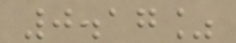0.17%
